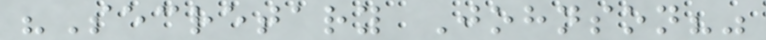"Secretary Johnson?"
